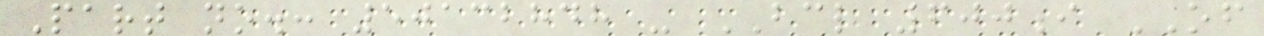Part no.: 50132848 - BCL 600i OF
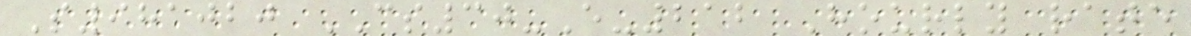S981020 CS30-E-212 Hourly rate
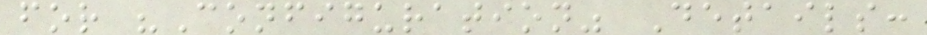for "Configuration" Details:
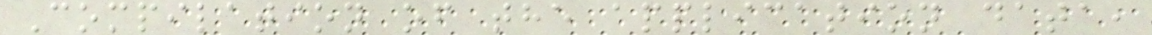Compilation of the application data,
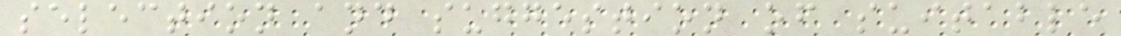selection and suggestion of suitable
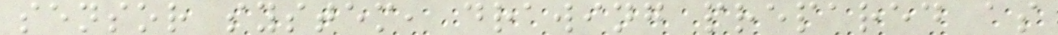sensor system, drawing prepared as
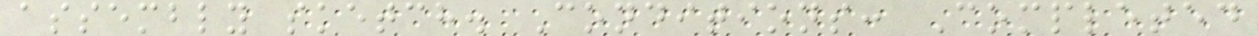assembly sketch. Conditions: Completed
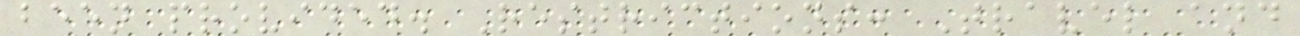been provided. Restrictions: Travel and
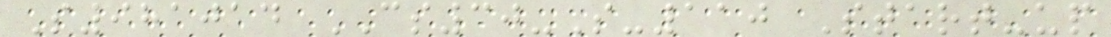S981014 CS30-S-110 Start-up
